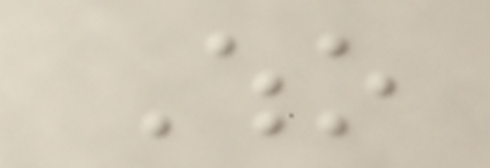Who
